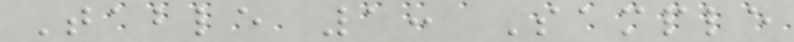Table 1: Sample
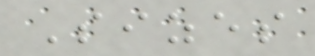Sizes
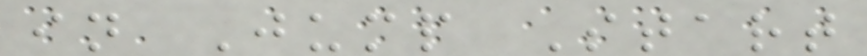in Jump Start
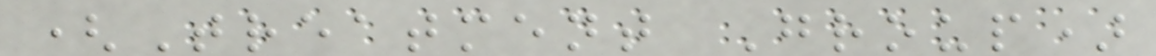(Treatment Group)
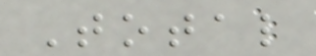Total
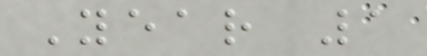Year 1
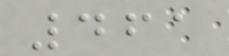461
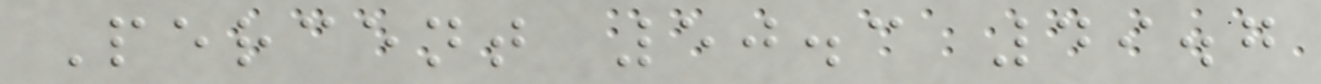Percent 50.3 49.7
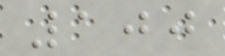100
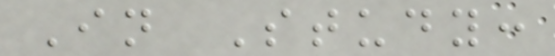In Study:
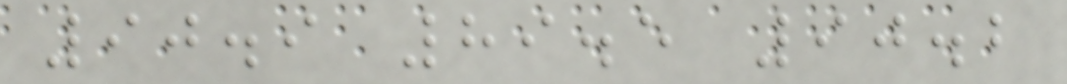90.9 89.5 90.2
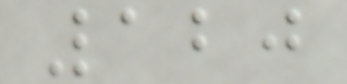120
